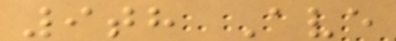9th Ave
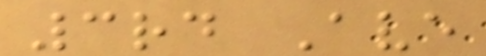3rd Ave
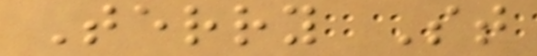Terry St
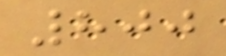800
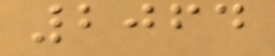2064
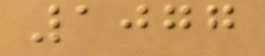1077
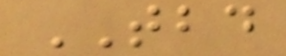TBD
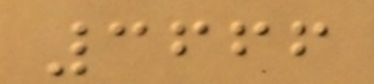3666
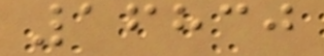16830
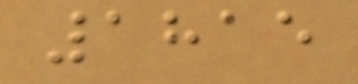1815
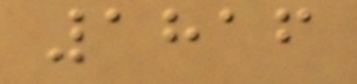1816
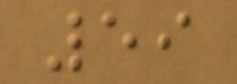59
